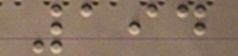194
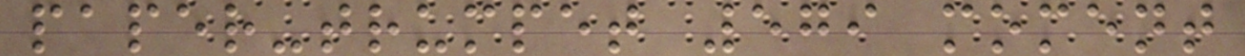paper-trumpet 579 moment
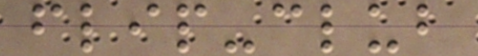flip-club
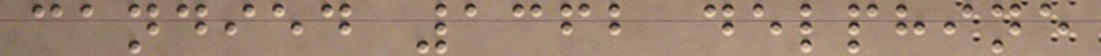candied 1362 delphine
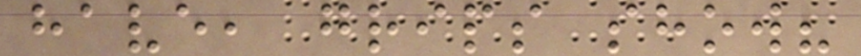have, grips show?
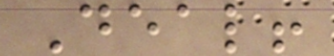Deal!
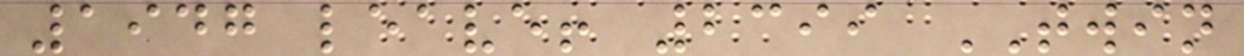1947 leave! 2399 TWIN
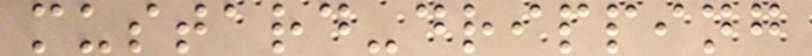mustard-dripping
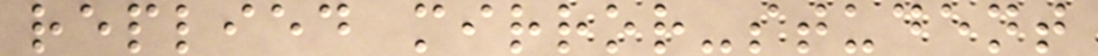replied mirror-student
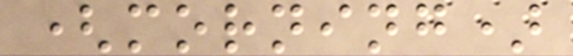(morning)
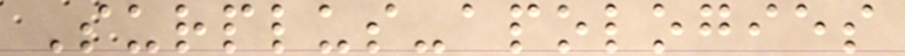Surplus-apologies
